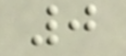0
